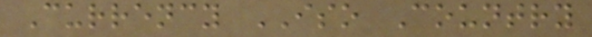Currency ISO Country
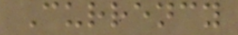Currency
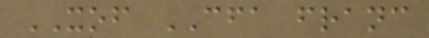XOF CFA franc
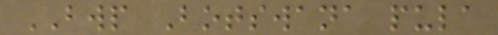BWP Botswana pula
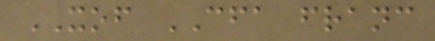XOF CFA franc
